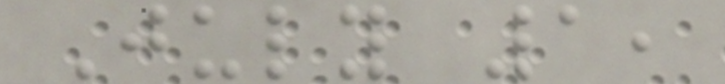July 1,
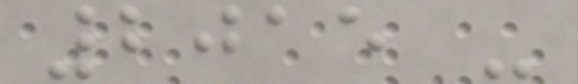2015 -
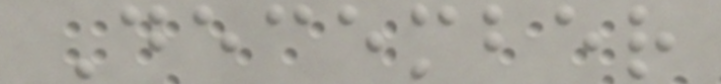December
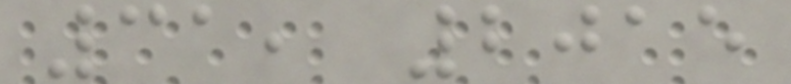31, 2015
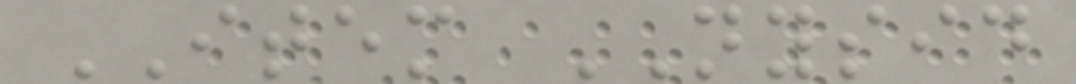ITEM NYSID
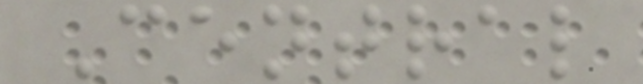Central
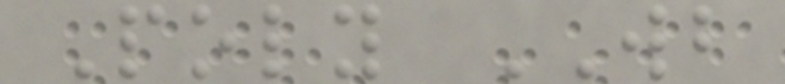Poly WB
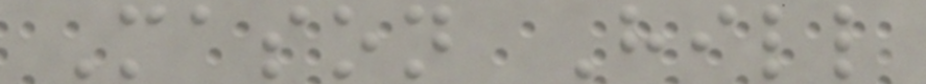Mason Hill
